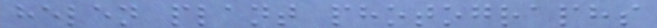helen plant photographs
